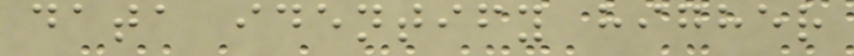data identify higher
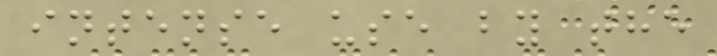intense use by the
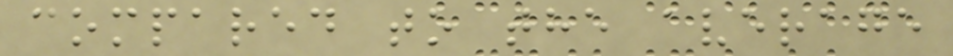compared to the average
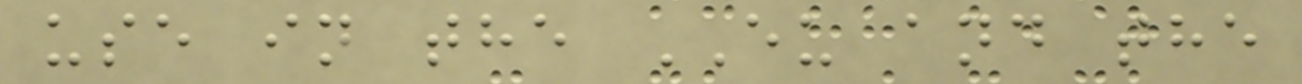use in the EU and the
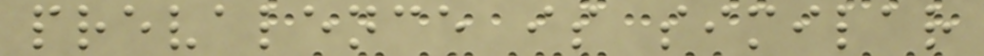prevalence is similar
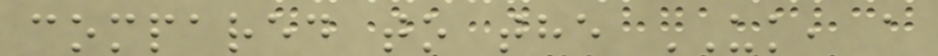compared to the UK, a
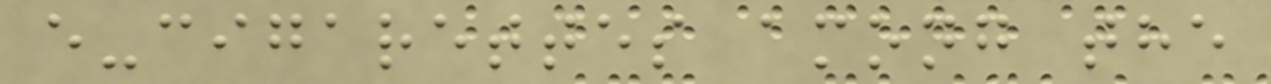e-cigarettes among the
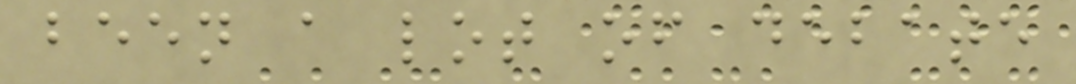been a lot of debate
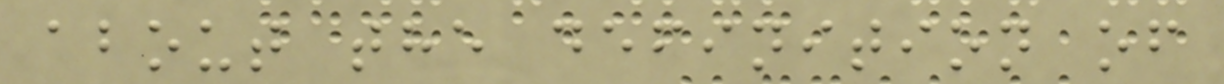about the definition of
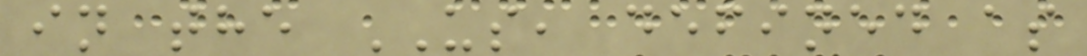in the US, defined as
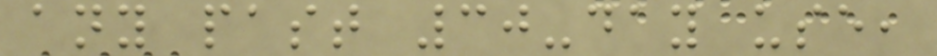any past 30-day use,
